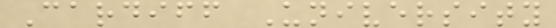Cardiff University
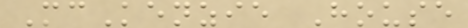McKenzie House
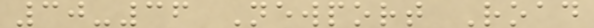30-36 Newport Road
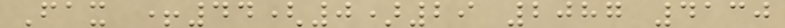Fax +44(0)29 2087 4130
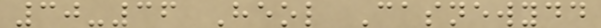30-36 Heol Casnewydd
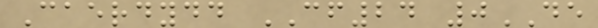Caerdydd CF24 0DE
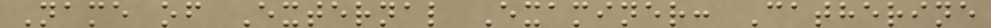Name of External Examiner: Catherine
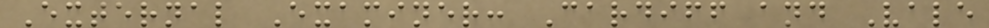External Examiner: Cardiff and Vale
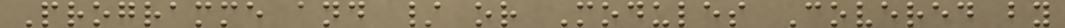Programme and / or Modules Covered by
